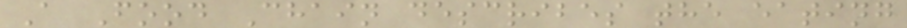A Food Chain describes the eating
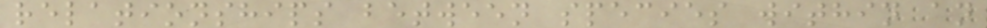relationships between species within an
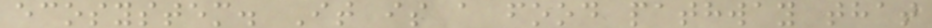ecosystem. It is a food pathway that
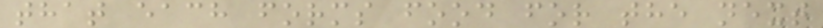that each forms food for the next
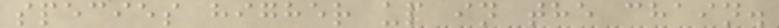species higher up in the chain.
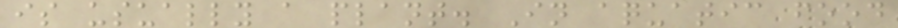is usually a plant. In aquatic food
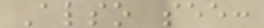Also see:
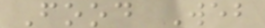Food Web
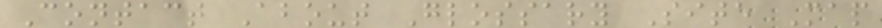Contact About Glossary Site Map
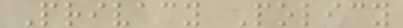Privacy Policy
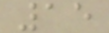15
